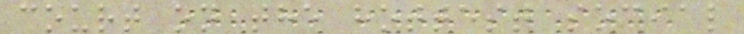court on the hottest social
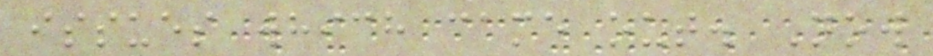issues which came out. Now
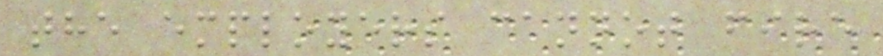the employers cannot fire
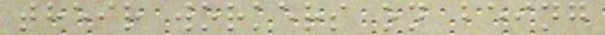their workers on being
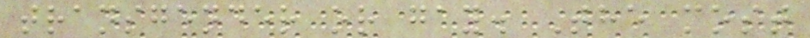transgender or gay. The most
